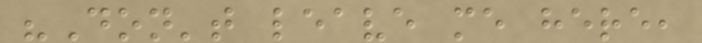"Don't leave me here,
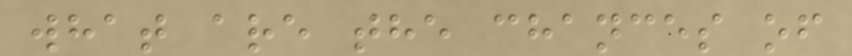what are the chances of
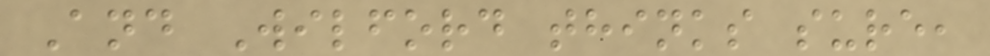And Wilford thinks sure,
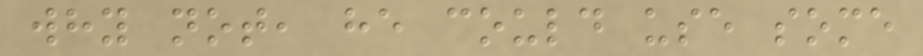why not, he could use some
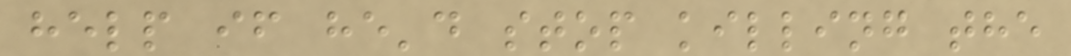help if he'd stop killing the
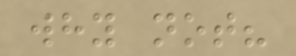why not?
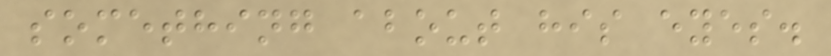something about his eyes.
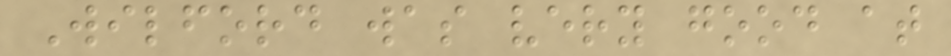Wilford was very good at
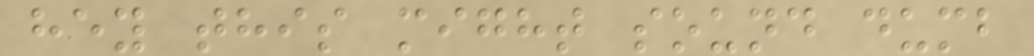hey this might sound dumb
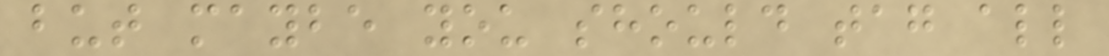but maybe you should tag all
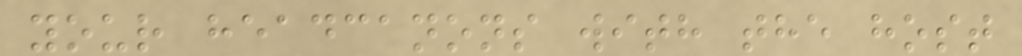your headcanons with the host
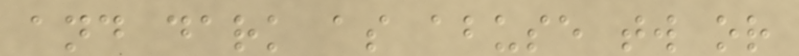and dark as abuse tw or
